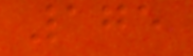175
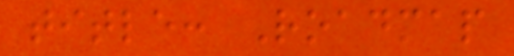title: Roadmap
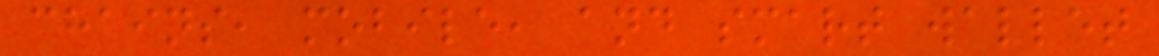chains, mobile, and smart wallet
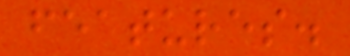features.
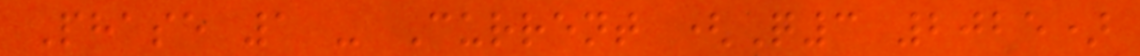Phase 1 - Current (Q3 2025)
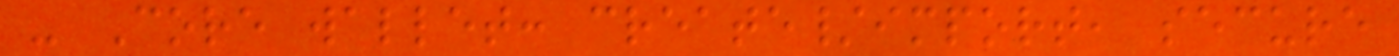- Core wallet: create/import, secure
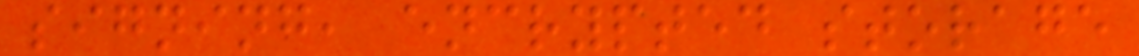signing, encrypted storage
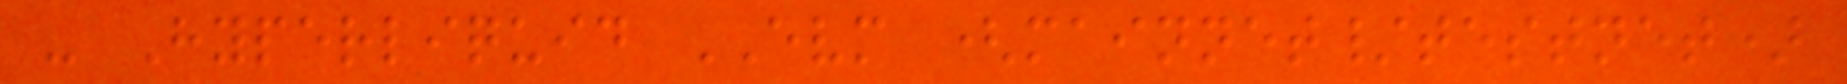- Hyperliquid EVM (mainnet/testnet)
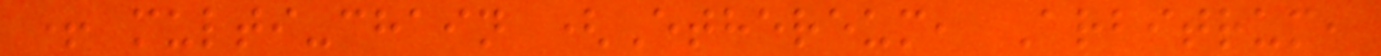+ multi-chain (Ethereum, Arbitrum,
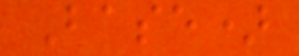Base)
